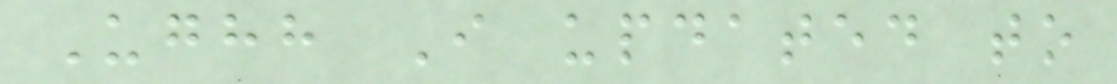Ughh I updated to
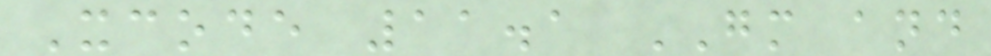Xcode 11.1 GM and
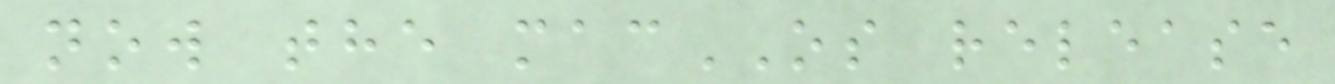now the macOS release
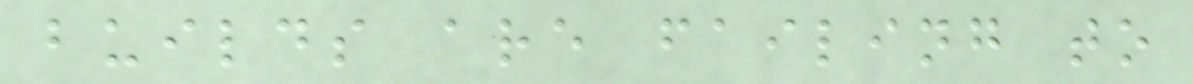builds are failing to
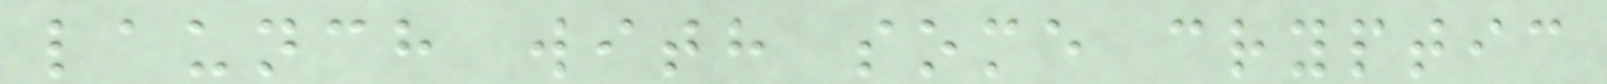launch with some cryptic
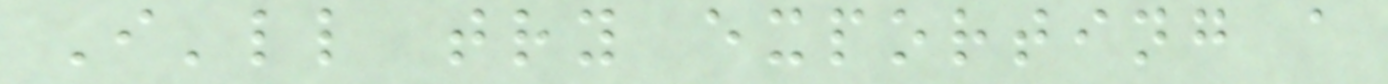I'll try exporting a
